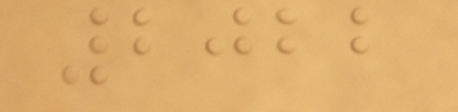2022
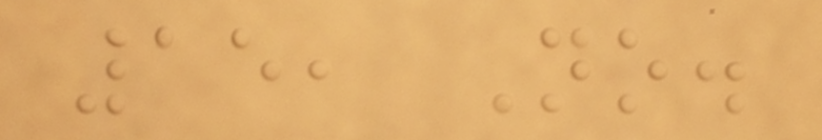15, No.
